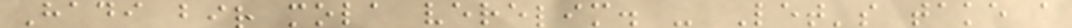Hadi bir mola verelim. - Let's take a
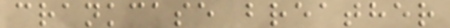crankcase breather
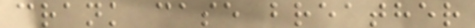crank case breather
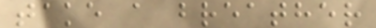take a breather
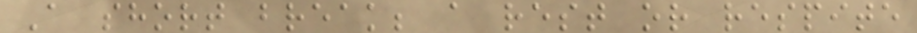A short break; a rest or respite
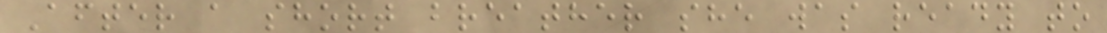After a short breather she was ready to
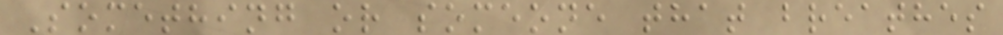Something or someone that breathes
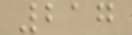217
